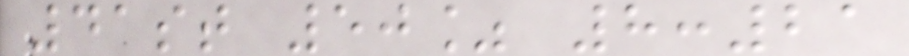41st 50% 8:21
